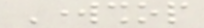Workshop
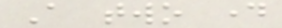A two day
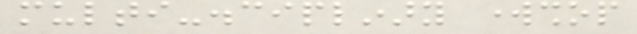multi-disciplinary workshop
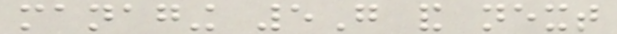managing 5G and next
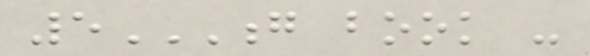5G BOOK -
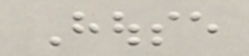House
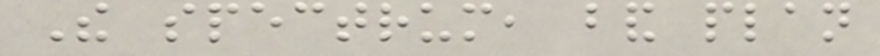The spectrum, band plan
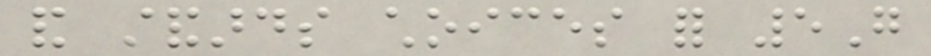and standards choices for 5G
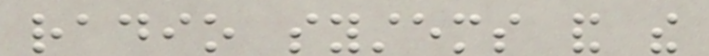radio systems and the
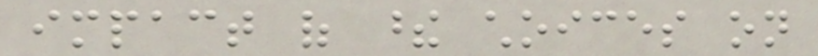impact of these choices on
